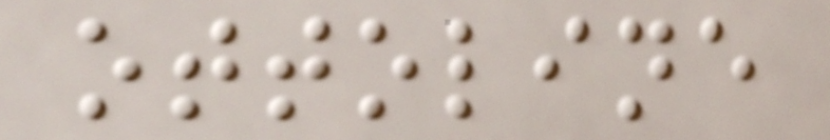ottoline
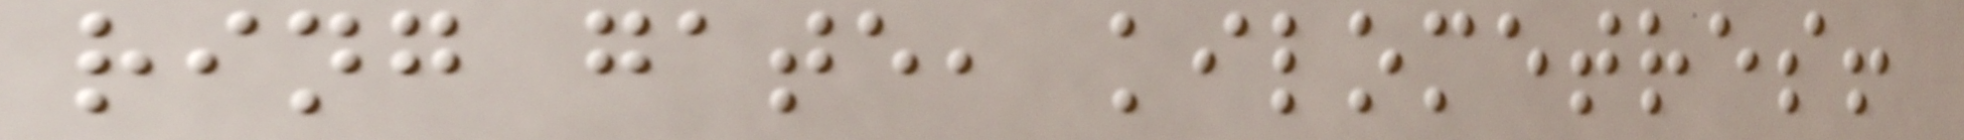ring gate, kilometres!
